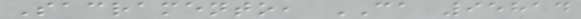Sacramento, CA 95814
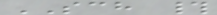SCH #
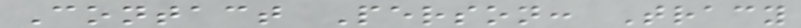Contact Person: Tracy
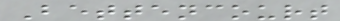Bettencourt
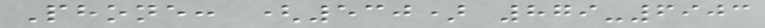Phone: (530) 879-6903
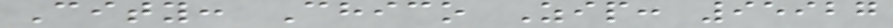City: Chico Zip: 95927
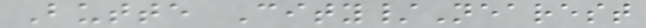Butte City/Nearest
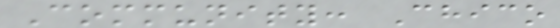Community: Chico
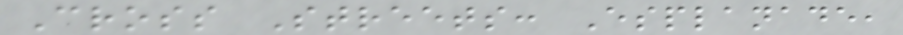Cross Streets: Esplanade,
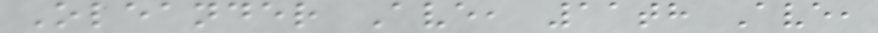Oleander Ave, 11th Ave,
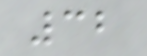32
